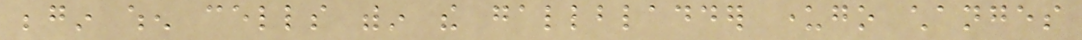begin when cells within the gallbladder undergo changes
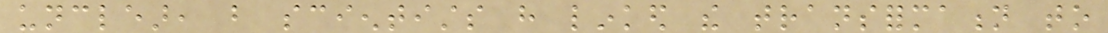unclear, but scientists have linked the transformation to
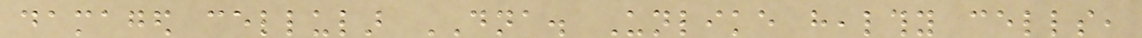damaged cellular DNA. Unlike healthy cells,
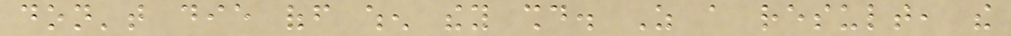don't die off when they should. As a result, the
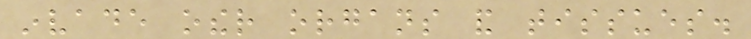invade other organs and tissues.
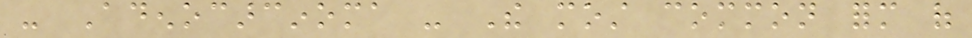- Adenocarcinoma - The most common form of
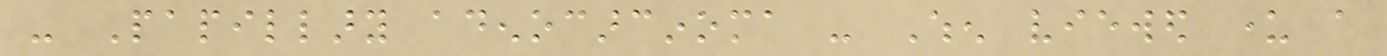- Papillary adenocarcinoma - When viewed under a
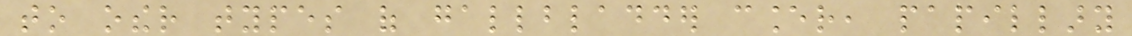to other types of gallbladder cancer, papillary
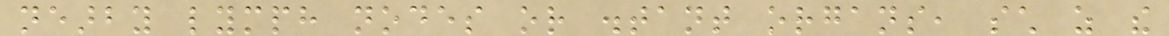nearby lymph nodes or distant organs, such as the
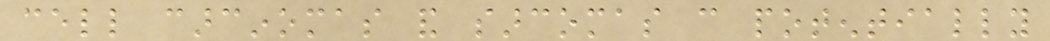cell carcinomas and sarcomas can potentially
